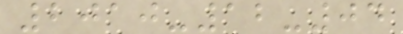2010-12-04
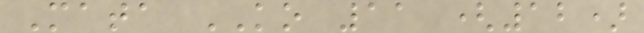Mata KO 11 (12)
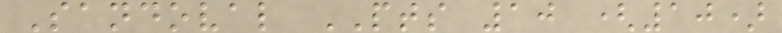Sandoval PTS 10 (10)
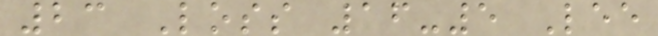23 Loss 16-5 Lee
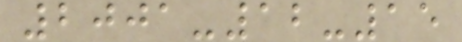2001-12-15
